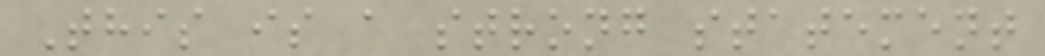This is a strong statement
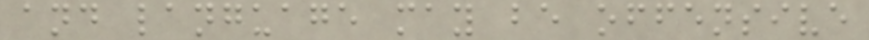and language may be offensive
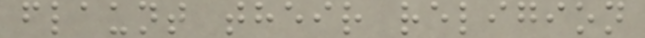flaunt their religion
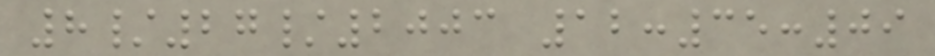8/27/2003 12:35:09
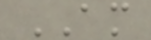AM
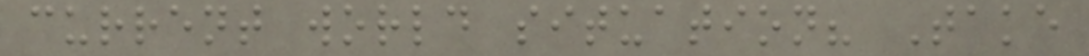current world situation? Take
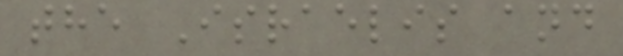the Israelis and
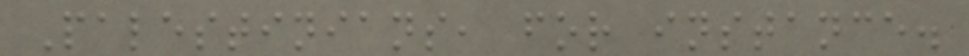Palestinians, for instance.
